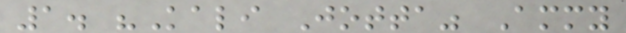1. "Kali Jotta" Ammy
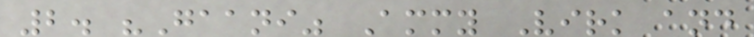2. "Gaani" Ammy Virk and
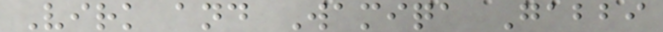Virk and Wamiqa Gabbi
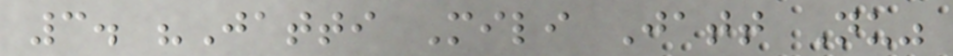3. "Jatti Mili Jatt Nu"
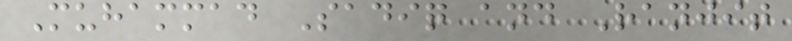Muhammad Sadiq and Ranjit
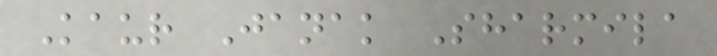Kaur Janak Sharmila
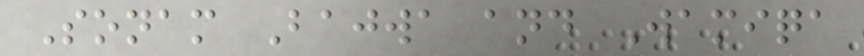Sonam Bajwa and Wamiqa
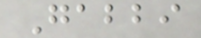Gabbi
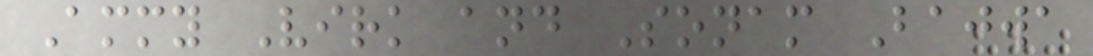Ammy Virk and Sonam Bajwa
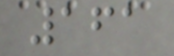161
